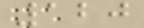120
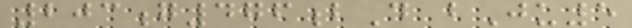203g476bD bJu5
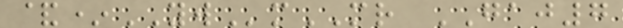&*YWmMR GAJ7
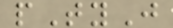pTyJ
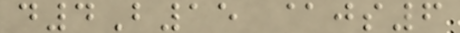d4B15 @js6
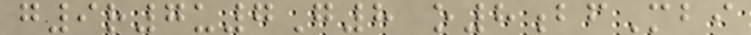g9r7u7G8 o8bfMbi
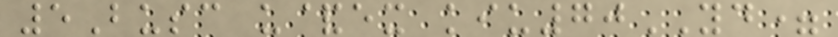5Busc u&ex kiu70YD=
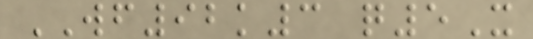WF92k3 q5X
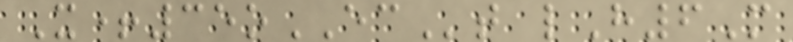X+35oECt lH6M
